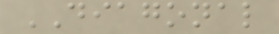DIAGONAL
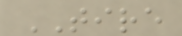TIRE
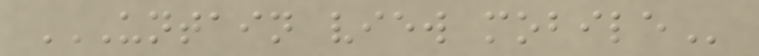UNTAIN VIEW MOBILE
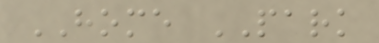HOME PARK
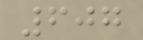607
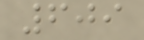609
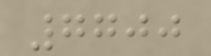7700
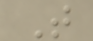T
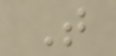T
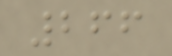266
